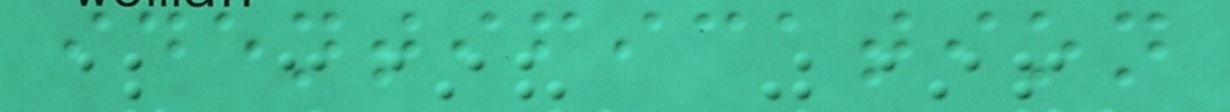identification
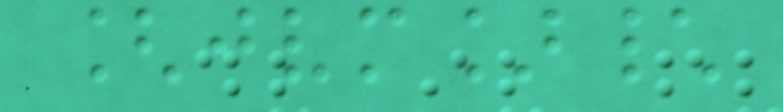[jvm]\
